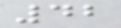42
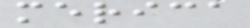merica
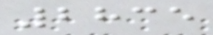2835
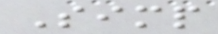Simp
